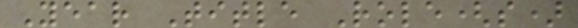Year Title Role(s)
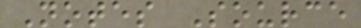Notes Source
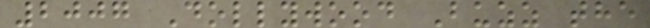2007 Dollywood Buzz the
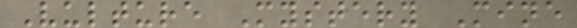Vulture Mystery Mine
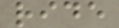ride
